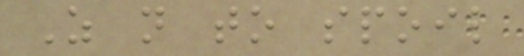As not to spoil
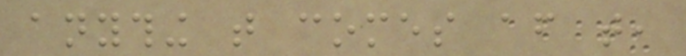anything that comes after that,
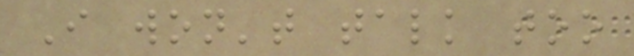I won't talk too
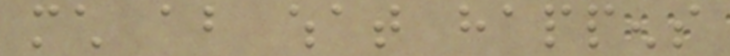much about what happens
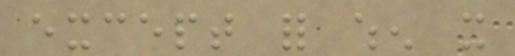except for when it
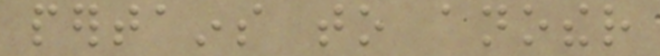pertains to another
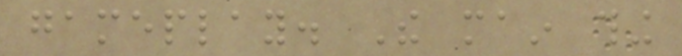gameplay. The main thing
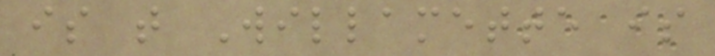is that Willamette is
